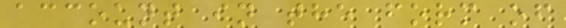account in the form of
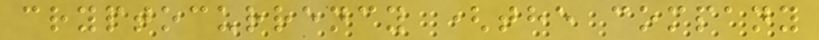cryptocurrency (the company
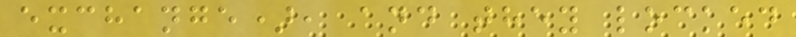exchange), and they locked
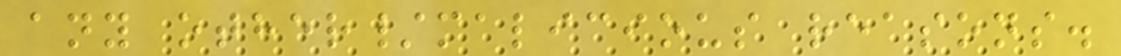any other/malicious reasons.
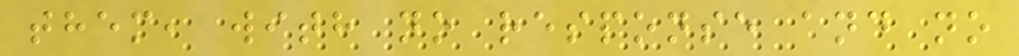them, with no response and no
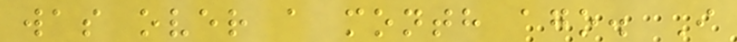was over a month ago. I
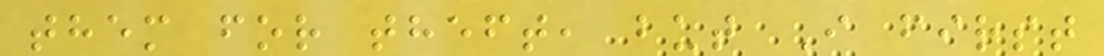them for theft, but I first
